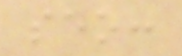seo:
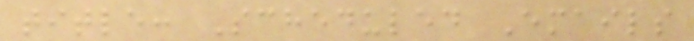title: Scheduled Emails
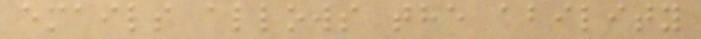emails allows the ability
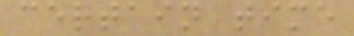certain time
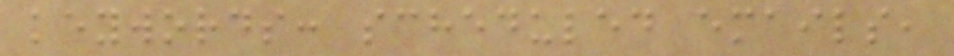keywords: scheduled emails,
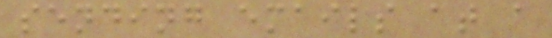sending emails at a
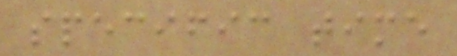specific time
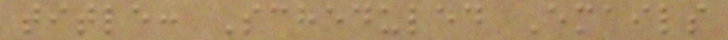title: Scheduled Emails
